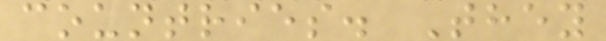countries. They
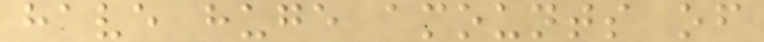have huge amounts of
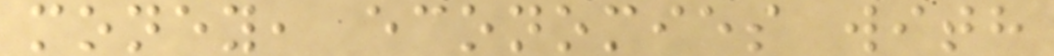money, economies with
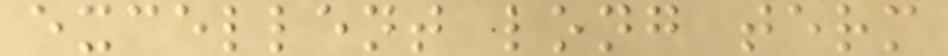excellent long term
